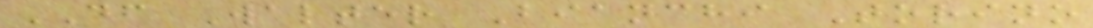DF Walter Bianchi Torino
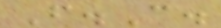F.C.
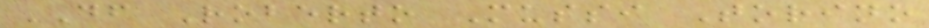DF Roberto Mussi Torino
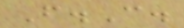F.C.
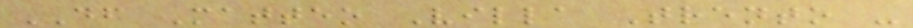DF Matteo Villa Trento -
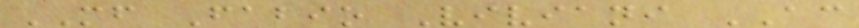MF Fabio Viviani AC
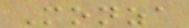Monza
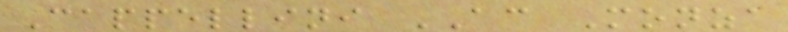Cappellini AC Monza
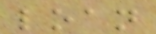loan
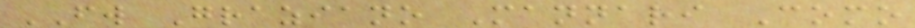FW Graziano Mannari Como
